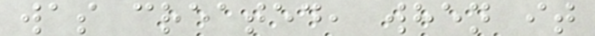was created, when it
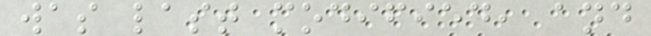was last modified, and
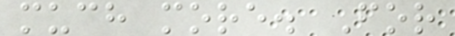much more. For
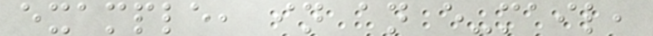example, in an e-mail,
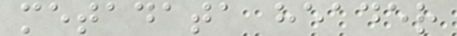metadata header
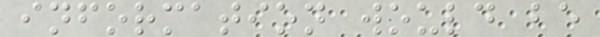information would be
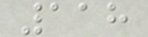118
